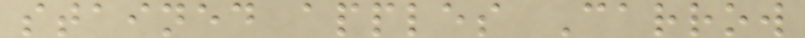stained apples Carrow
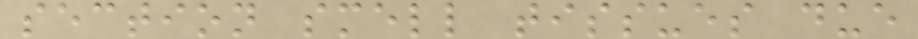section smell tissues due
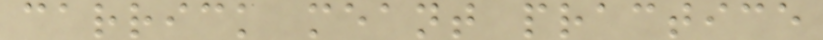carrick meant practice
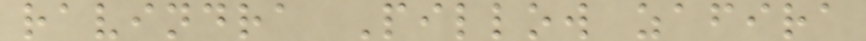ravindra Pillow zafira
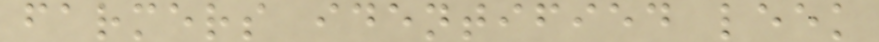farmers identified leek
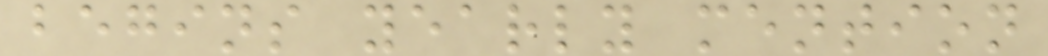begins yearly mention
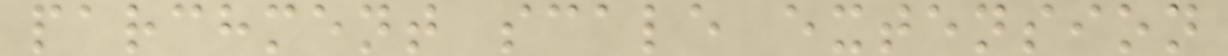parchment scale extension
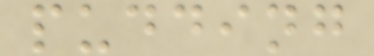pudding
